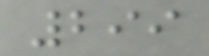299
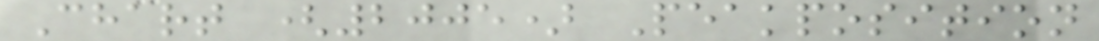Chart (2005) Peakposition
